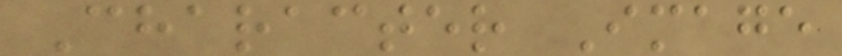Character Image
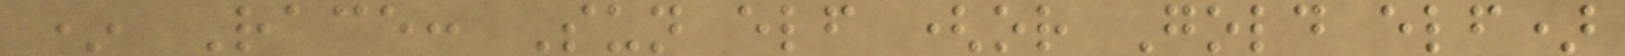* Race: Sun elf (or Gold elf)
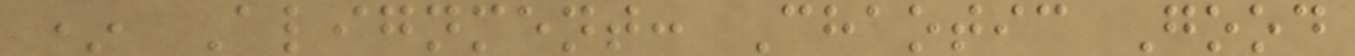* Alignment: Chaotic Good
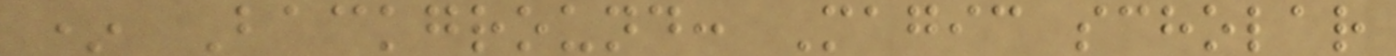* Background: Magic scholar
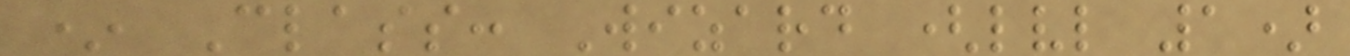* Class: Wizard (lvl 1)
